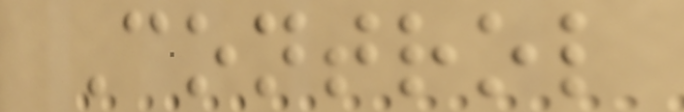Control
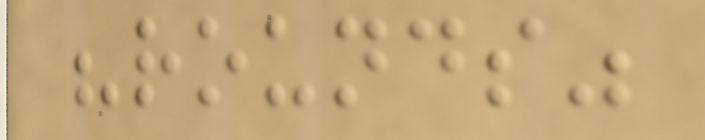"rounds"
